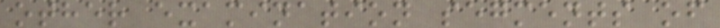other examination segments of
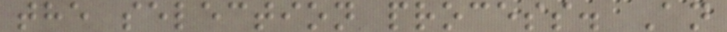the selection process. An
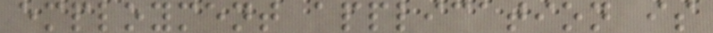employment application is
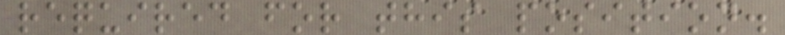required for this position.
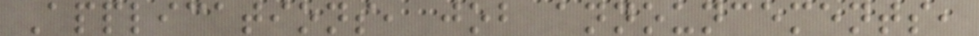Applications, job announcements,
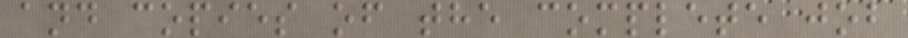and copies of the complete job
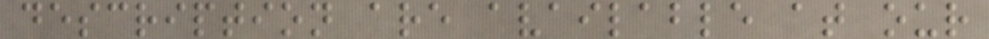description are available at our
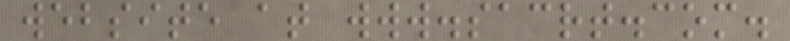website at www.sacrt.com.
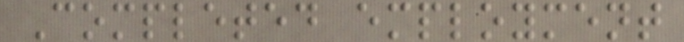Completed employment
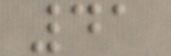41
